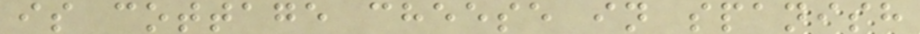is cottage cheese in spanish
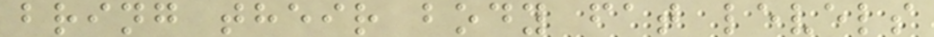bring their body fat levels
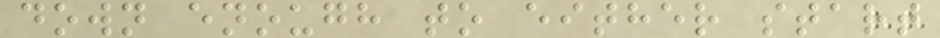down enough to either start
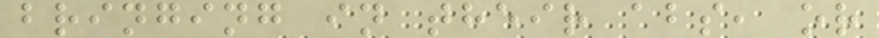bringing in their abs, or
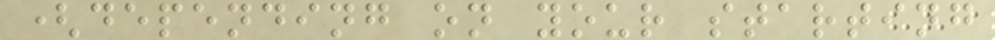(depending on your starting
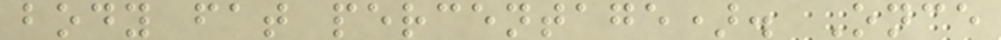body fat percentage). Once
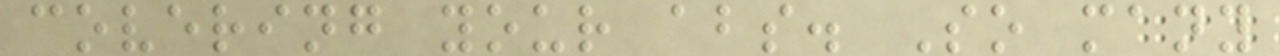covering your abs. So many
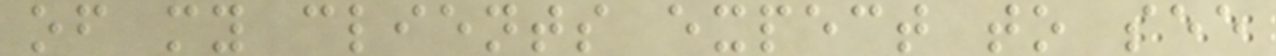of my clients expect to see
